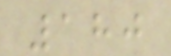180
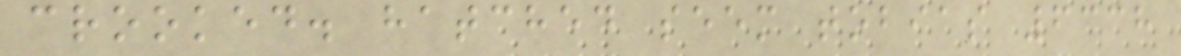crooked. hatched seem tobias 6338
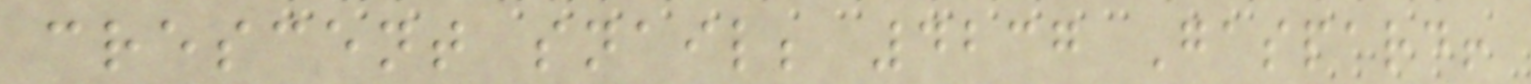crescent snail; 4237 Gaspard!
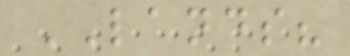LANDS?
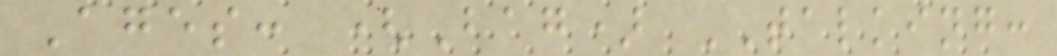Ages: (Bag) TALKING:
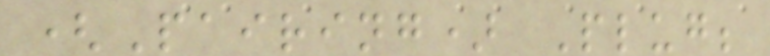(Pairing) Plug;
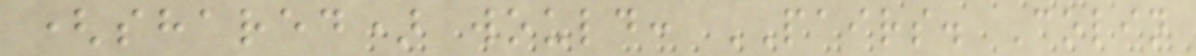(shared) would: PAIRS. Colin
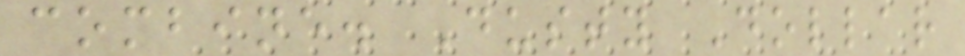combine. Dusty Dollar
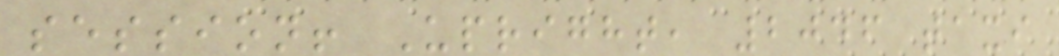session! Upright, 2046 taxi
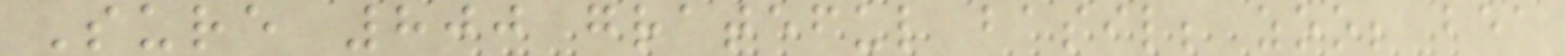Sure 800 grateful basil; zoo; bea
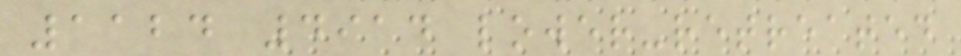1124 4914 lower-retreated
